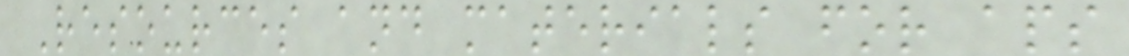Resources and materials for aps
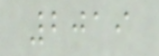2019
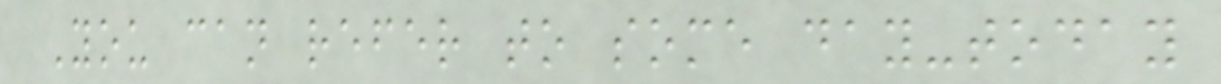You can refer to some day-today
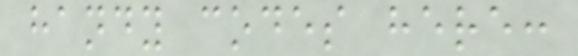handy codes here:
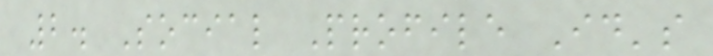2. Social Profile Id's
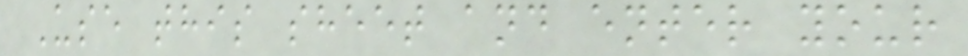Use this sheet and enter your
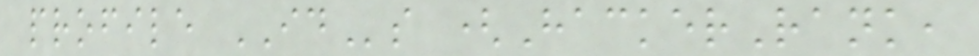profile IDs (HackerRank,
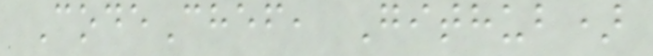CodeChef, Github)
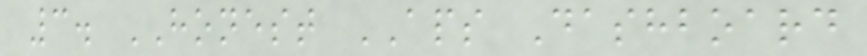3. HONEST APS Dashboard
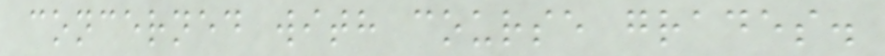concerned with course grades.
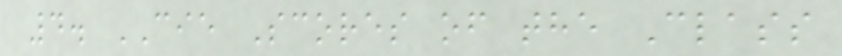4. CIE Scores of the Class
